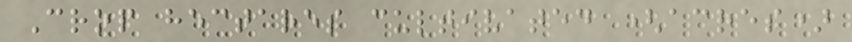Crop hectares cultivated (acres)
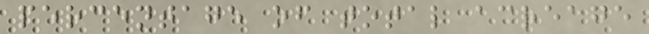percentage of total acreage
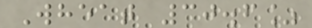Wheat 30.6%
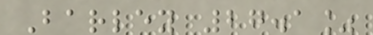Barley 27.1%
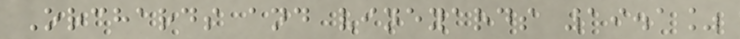Orchards and vineyards 19.1%
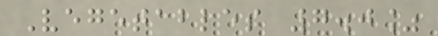Vegetables 7.0%
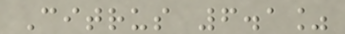Citrus 6.1%
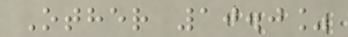Other 10.0%
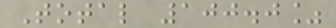Total 100.0%
